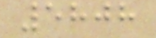5808
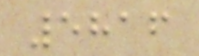5816
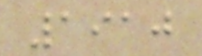1910
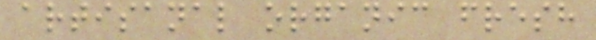artisanal organic fresh
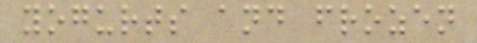yogurts and frozen
